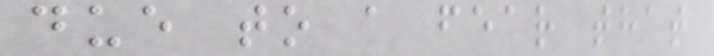due to a fear that
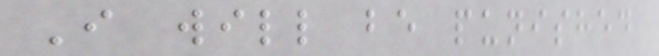I will be punished
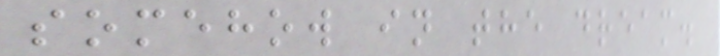somehow in the dream.
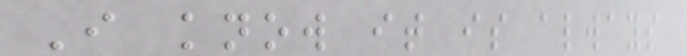I know it is always
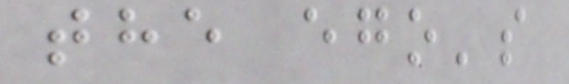the ego's
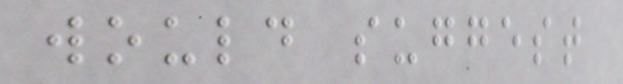would suggest
